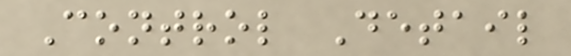Control Detail
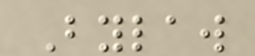Bylaw
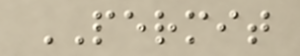PERMIT
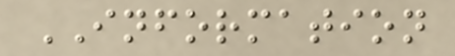INFORMATION
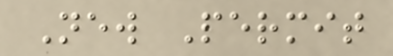New Permit
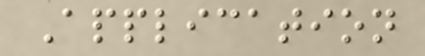Application
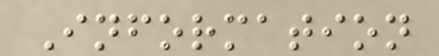Information
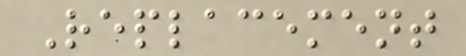Replacement
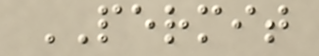PERMIT
